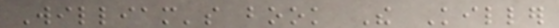William's book The Killer
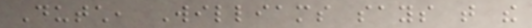Dutch, Williams says that the
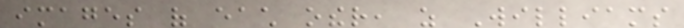images of each other, as Williams
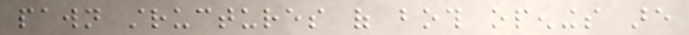pawn structures of both openings are
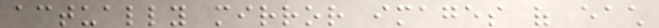actually mirror images of each
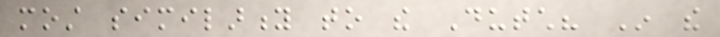most similarity to the Dutch? In the
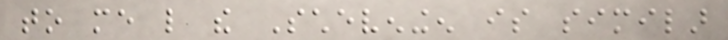to me like the Scheveningen is similar
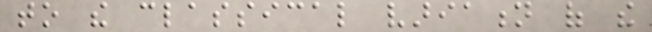to the classical variation of the
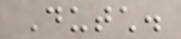Dutch.
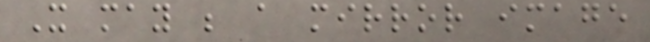It may be a mirror image
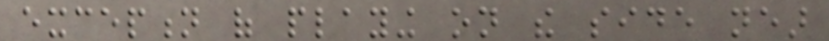exception of playing on the side near
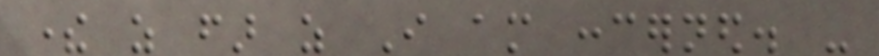there as far as I am concerned. -
